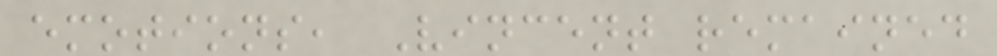emotions, Vincent remained
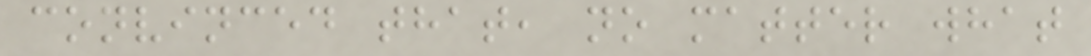convinced that, no matter what
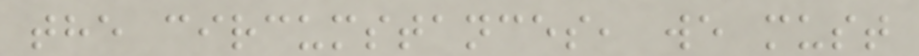the circumstances, we must
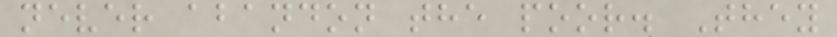never abandon the poor. They
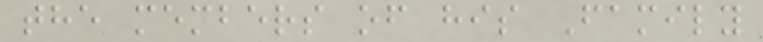the members of his Family
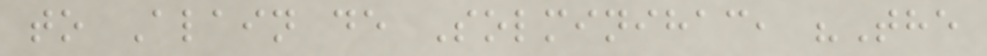to Alain de Solminihac, "The
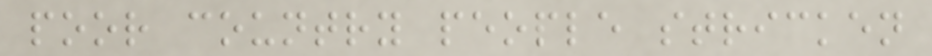poor country people stricken
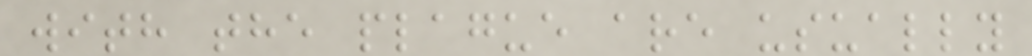with the plague are usually
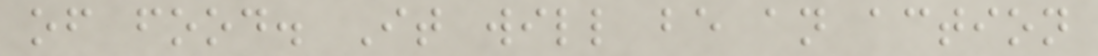of food. It will be an action
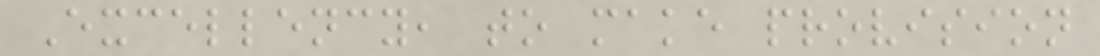Excellency, to make provision
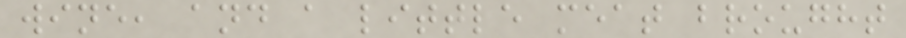wine, and a little meat brought
